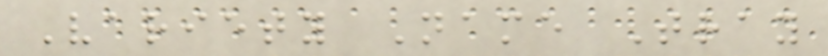Variety Name Tray
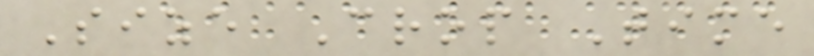Size Crop Time
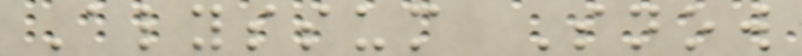Alyssum Snow
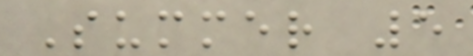Summer 5
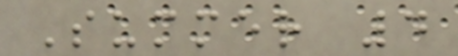Summer 4
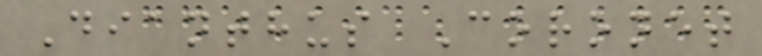Dianthus Coronet
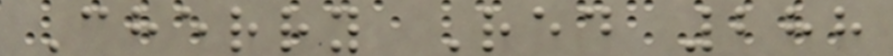Cherry Red 288
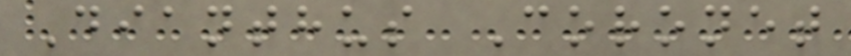Dianthus Coronet
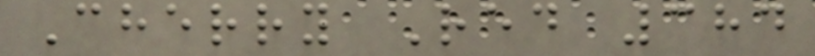Cherry Red 384
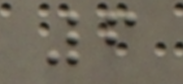6
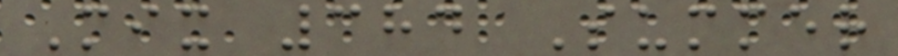Mix 384 Summer
